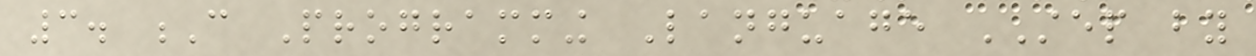3. C Programming Language STEP by
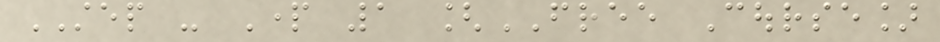STEP - Part 1 [FREE Course]
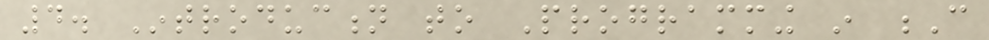4. Introduction to Programming in C
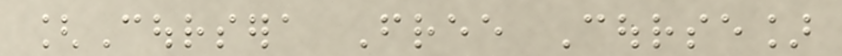[Coursera Free Course]
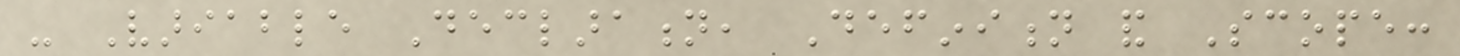- Variable Declaration, Definition and Scope:
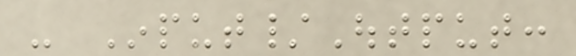- Input/Output:
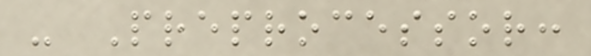- Preprocessor:
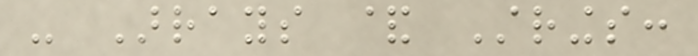- Arrays & Strings:
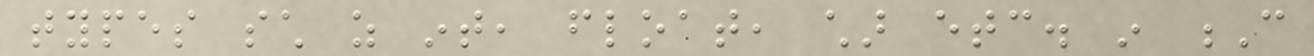types such as int, float, char etc. in C
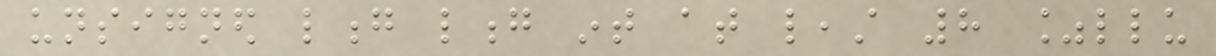unsigned long long int at least 8 %llu
